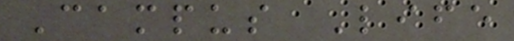Campus Life
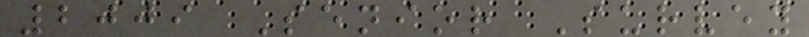2009 Senior Survey
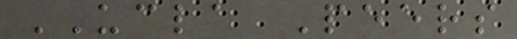UCLA Peers
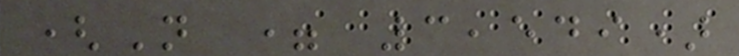(N = 3,549)
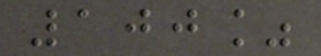100%
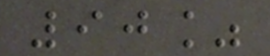90%
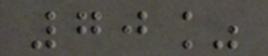70%
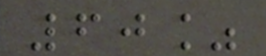60%
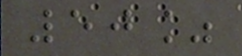50%
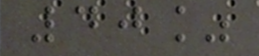40%
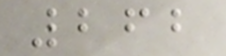262
